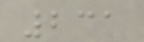231
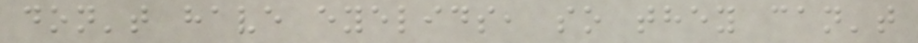don't have eyelids, so they can't
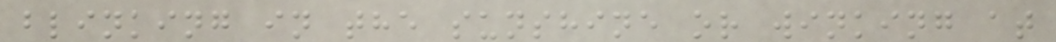blinking in the sunshine or winking at
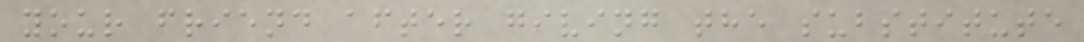your friend after giving the substitute
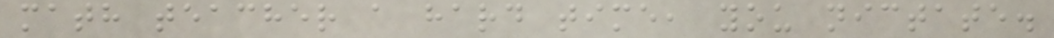math teacher a hard time, you nictate.
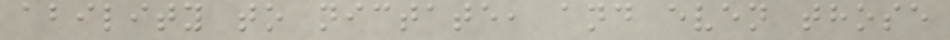ability to nictate, and even those
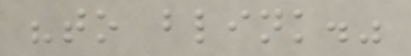"to blink."
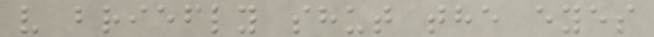v briefly shut the eyes
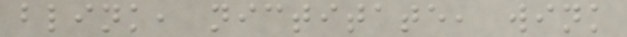blink, nictitate, wink
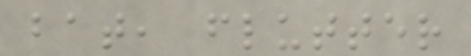bat, flutter
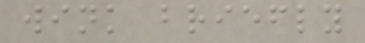wink briefly
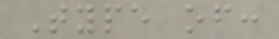Type of:
